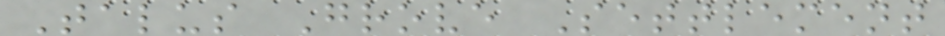Talus Grove Settlement
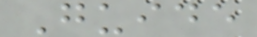Guide
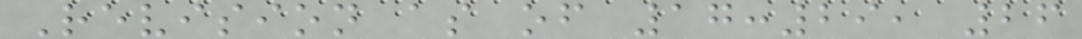Revision as of 17:29, 26
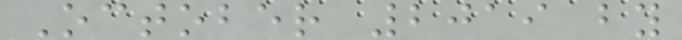October 2019 by
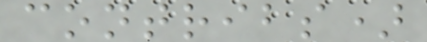contribs)
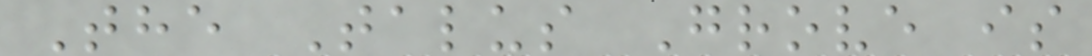The Talus Grove is
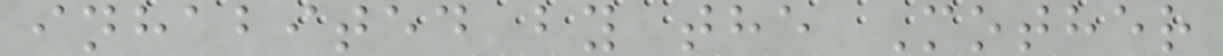inhabited by the Mother
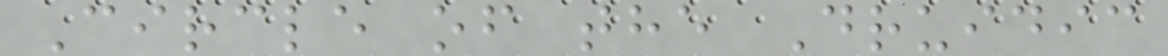Circle of the Druidic
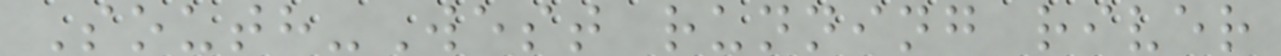South-West running river
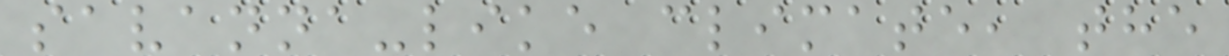savanna-like climate, the
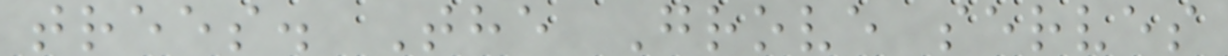trees. The Grove serves
